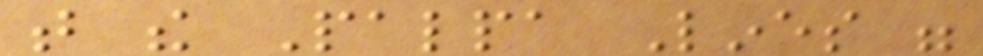that the Palpa Lines were
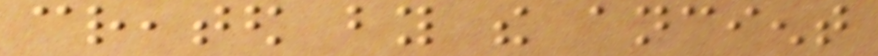created by the ancient
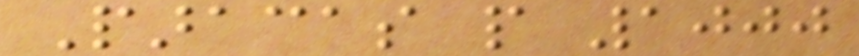Paracas people 1000
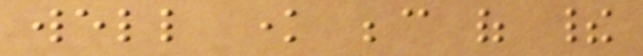well know because of their
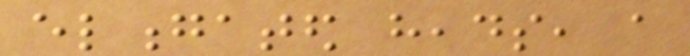elongated heads, a
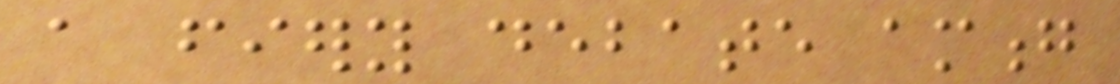a fiery debate among
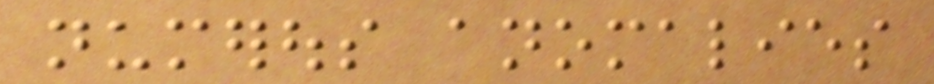numerous anomalies
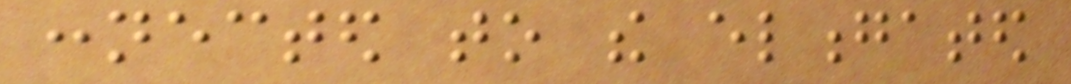connected to the elongated
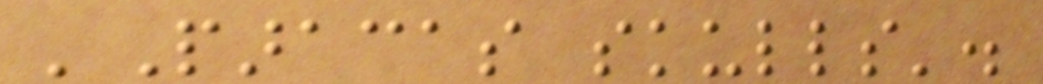'Paracas skulls'.
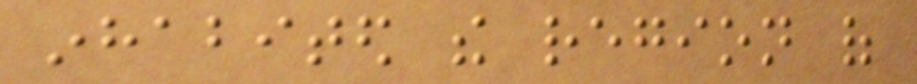inhabited the region of
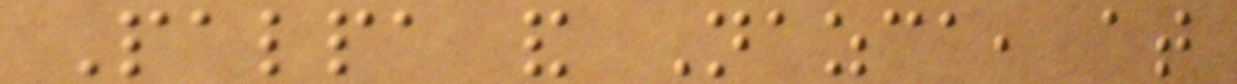Palpa and Nazca, at
